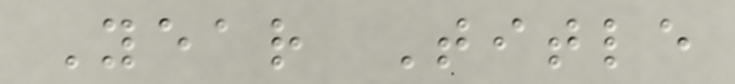Year Title
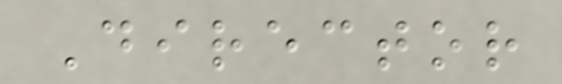Director
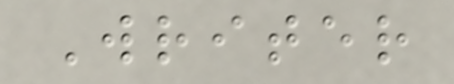Writer
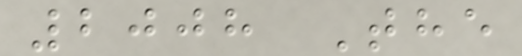2008 The
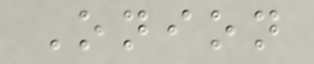Onion
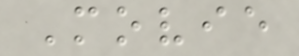Movie
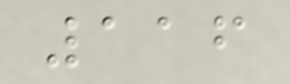116
